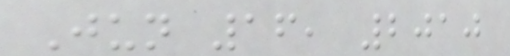Jun 16, 2010
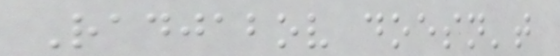Radjabov doesn't
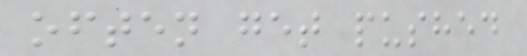often get pushed
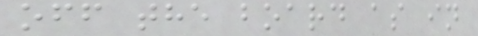off the board as in
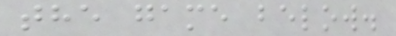the game below.
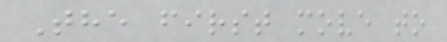The first move to
